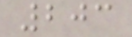203
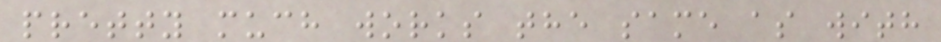pretty much works the same as with
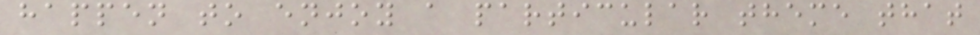happen to enjoy a particular theme that
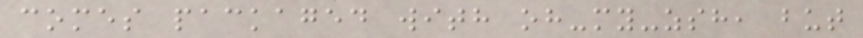comes packaged with oh-my-zsh, but
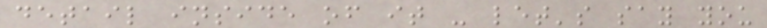detail inside of it - let's say you
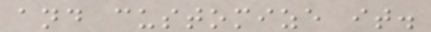and customize it.
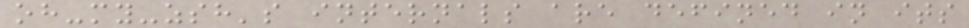oh-my-zsh's internals are defined in its
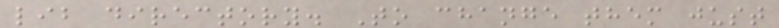lib directory. To change them just
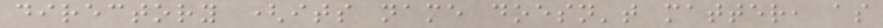directory (its name doesn't matter, as
